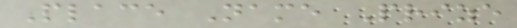Place Name Prize
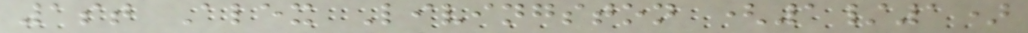1st Alex Livingston (1/1)
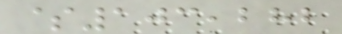$103,282
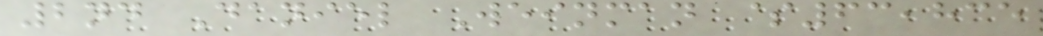2nd Daniel Weinman $63,835
